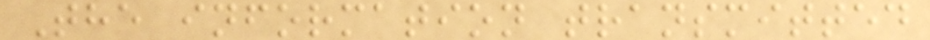The information transmitted
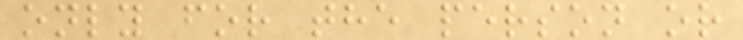only for the person or
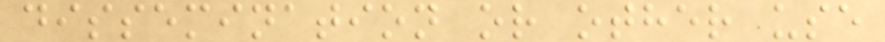dissemination or other use
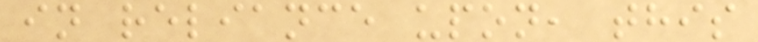in reliance upon, this
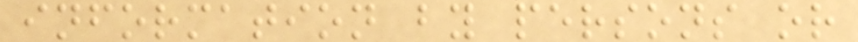information by persons or
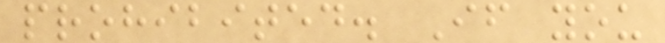prohibited. If you
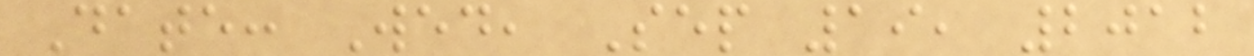Date: Wed, Sep 19, 2012
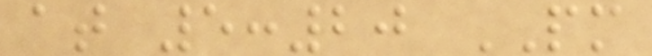at 5:20 PM
